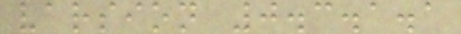varsion 0.3.1.1
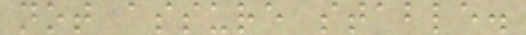not assure stable.
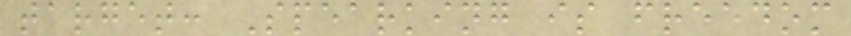target: Spearking is freedom
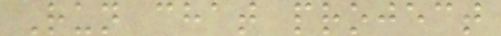Run chat project
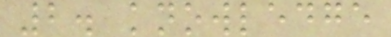2. knowledge
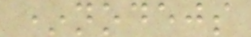*nodejs
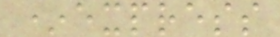*express
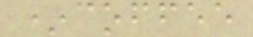*coffee
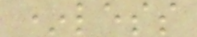*less
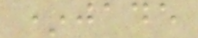*jade
